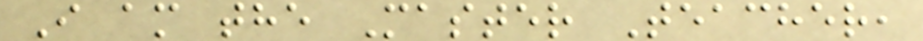I am the Master Teacher,
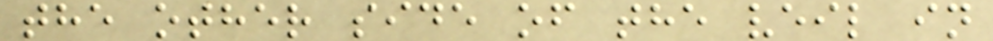the other side of the veil in
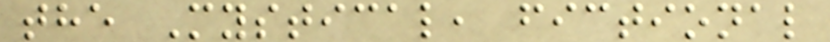the Mystical, fictional
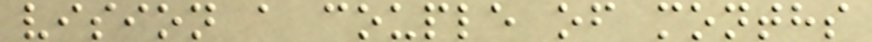vision a couple of months
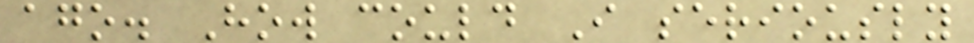ago. How could I seriously
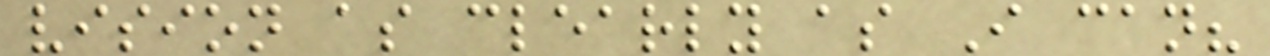vision as clearly as I can?
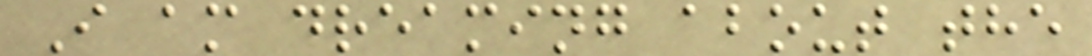I am dreaming about the
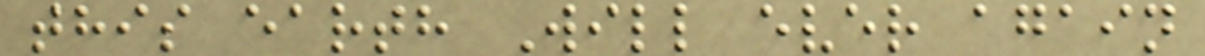this earth Will ever again
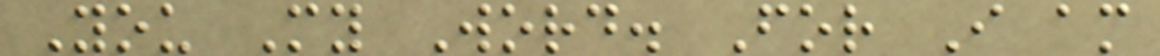You My Word. For I am
